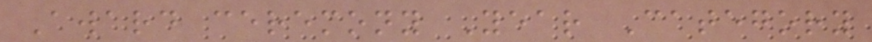Award ceremony Year Category
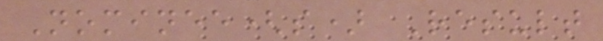Nominee(s) Result
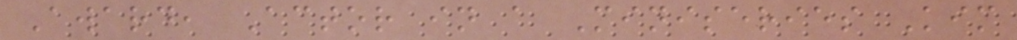Award, Actor in a Miniseries Kim
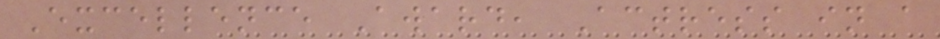Excellence Award, Actress in a
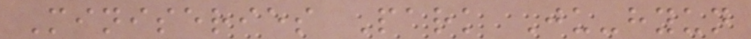Miniseries Park Ju-hyun
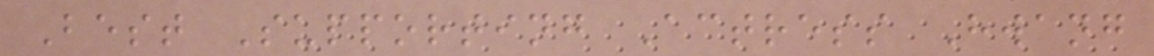Best Supporting Actress Hwang
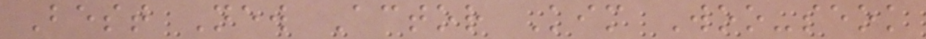Best New Actor Kim Woo-seok
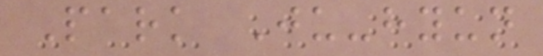Park Ju-hyun
